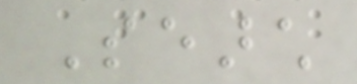Search
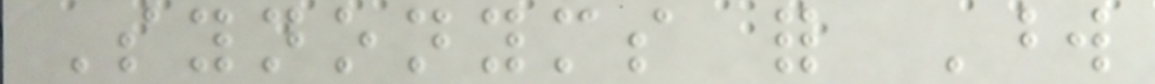Synonyms for Word
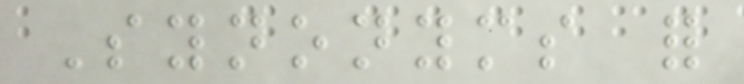Synonyms for
